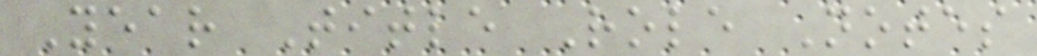Year Title Role Notes
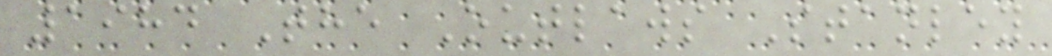1984 The Outlaws Stanley
